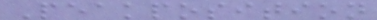Peakposition
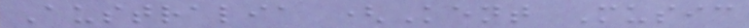Australia (Kent Music
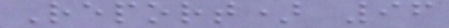Report) 96
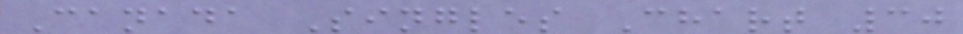Canada Singles Chart 30
